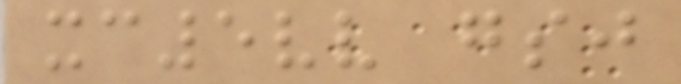xc5vv gsj
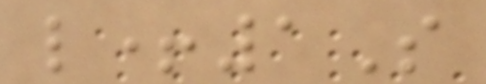l+1S
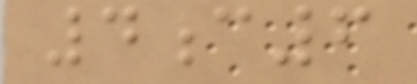4c6
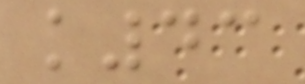k43
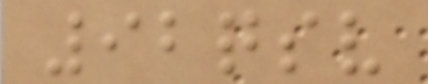92qsv
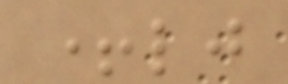+lj
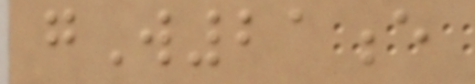gW21e
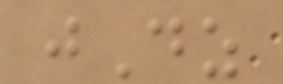jDz
